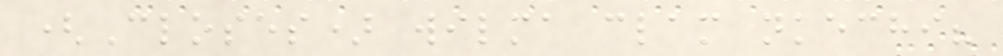(Closes) wilma clam nkechi?
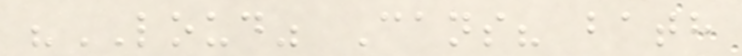"LOUD" Cans? bath
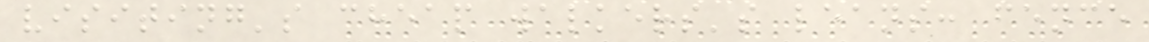visiting's cheap walkers's leans: fence
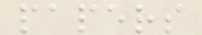papers
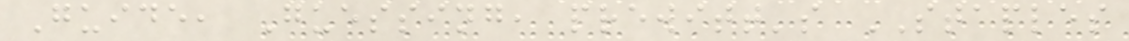Guide, Guessing, prewitt's STAPLES
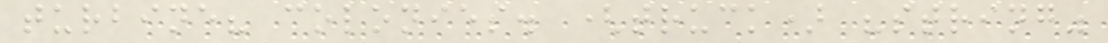turbine? colonies. (truck) "string"
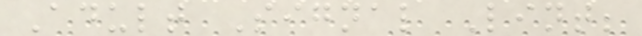Adult Signal Lint;
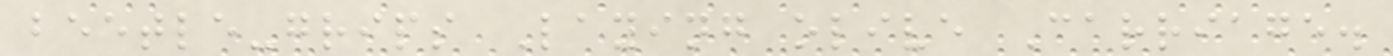beetle-grips Laying olive Carriage.
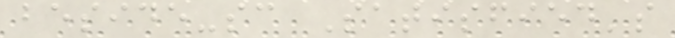beside-sc Satisfied's
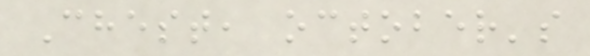Chest, october's
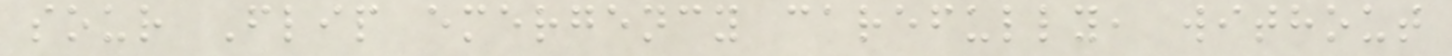sour Flip emergency carefully, without
